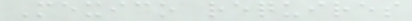Mexico requires
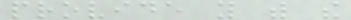provide you with the
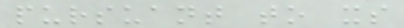pursuant to its
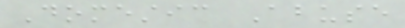Domestic Abuse
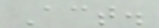Act.
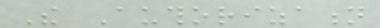The Authorization
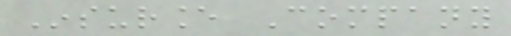Insurance Company
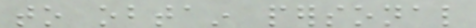to obtain personal
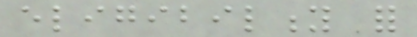eligibility for
